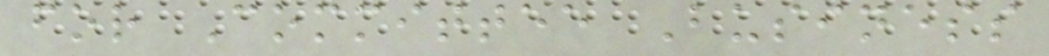for Committee Business
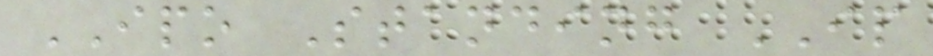IPO Standing IP
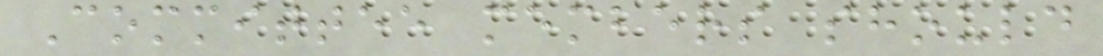Committee members should
